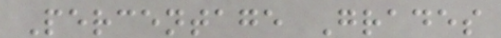Percentage Grades
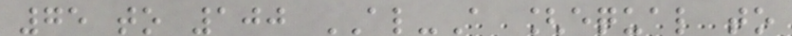75 to 100 AL-A [equal to
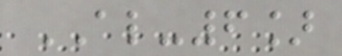AL-6]
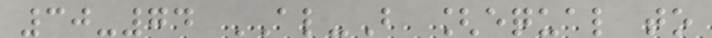30-74 AL-B [equal to
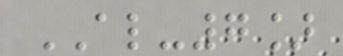AL-7]
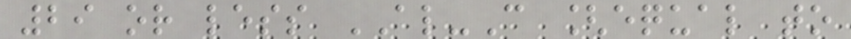29 or less AL-C [equal to
